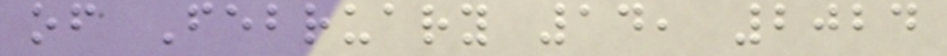of February 14, 2024
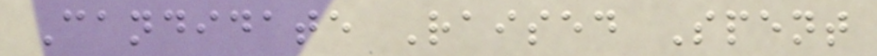Candidate Raised Spent
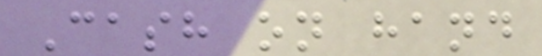Cash on hand
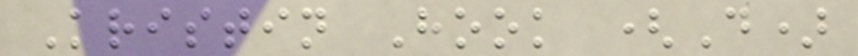Kristin Hook (D)
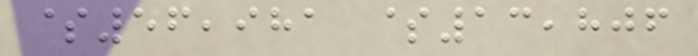$56,981 $13,806
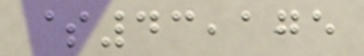$43,175
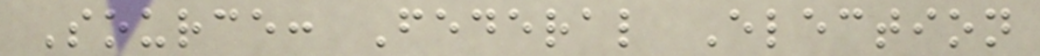Source: Federal Election
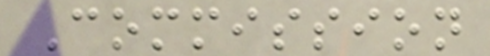Commission
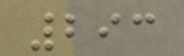293
